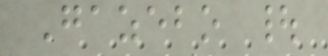Gazebo |
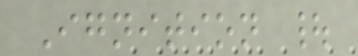Ignition |
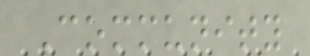Community
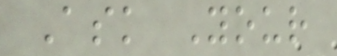Ask Your
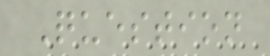Question
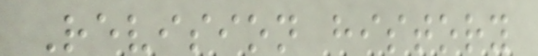Revision history
